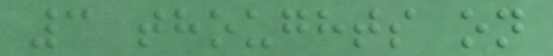3 thoughts on
